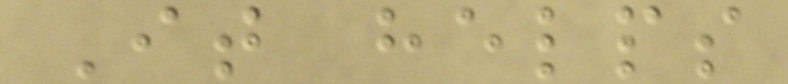It helps
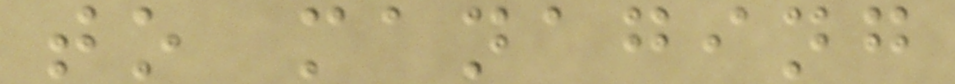to managing
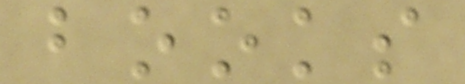books
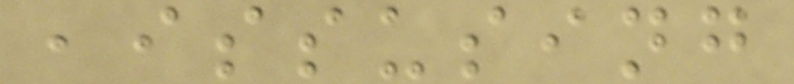,issusing
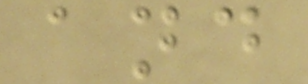and
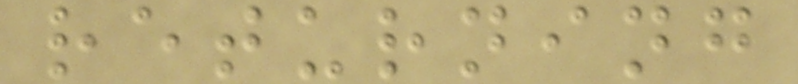returning
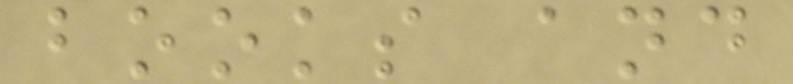books and
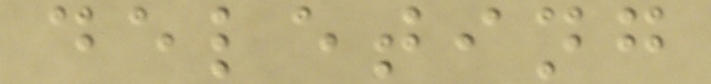deleting
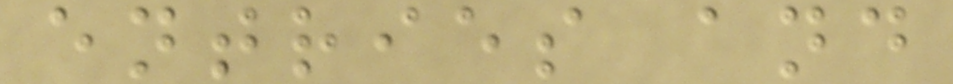entries and
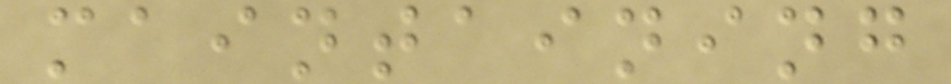maintaining
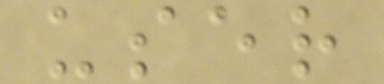user
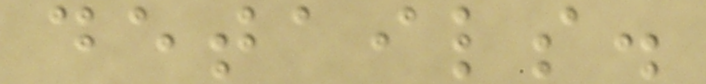details.
